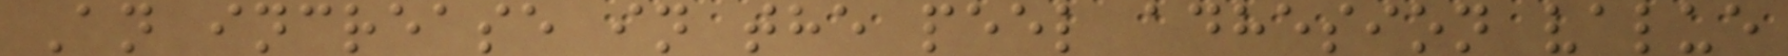An increase in the peel adhesion value
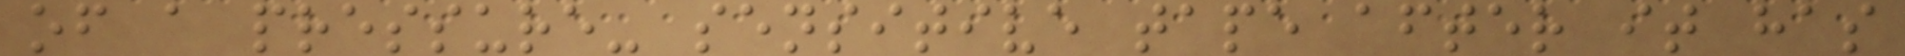of a pressure- sensitive tape after it has
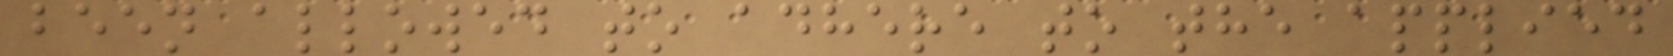been allowed to adhere to the applied
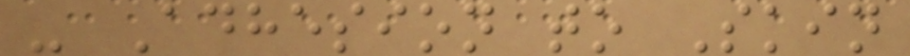- Adhesion to Skin
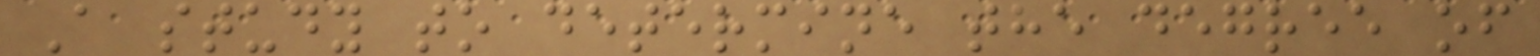A study to determine the degree of
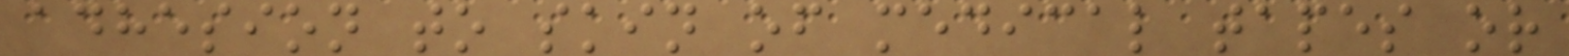adhesion to skin of medical tapes or
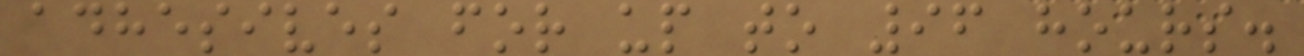adhesives for up to 96 hours.
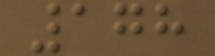178
